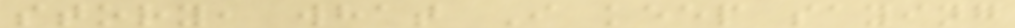story, what I keep saying
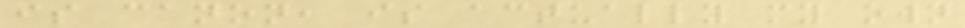is canon, is actually my own
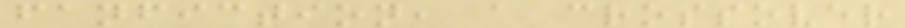fanfiction, a crossover
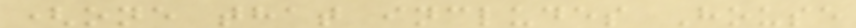(one that includes House
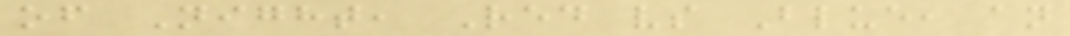of Night, Red vs Blue, an
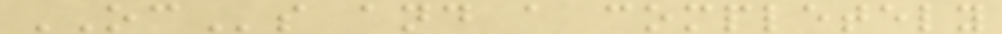OCs and a completely
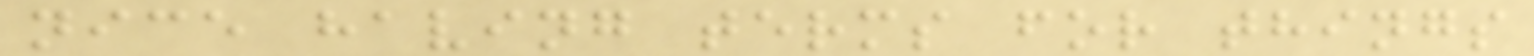nice having terms for things
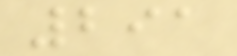291
